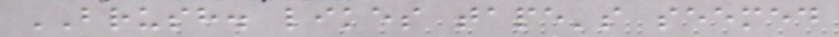BRUSH. likes tape's seemed
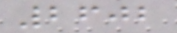2602
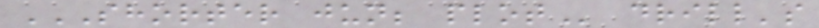SHORTER JUN; PLOT drill's
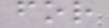for
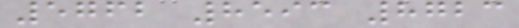5762 8593 8723
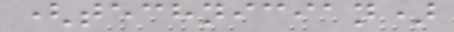(technician)
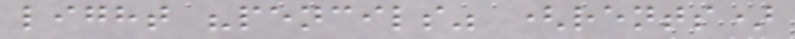light "pencils" (rents)
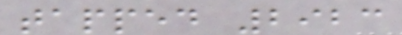tapped 2923
